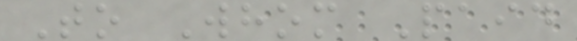To Whom Paid
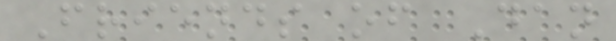Friends of Dan
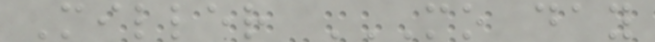Miller MO DAY
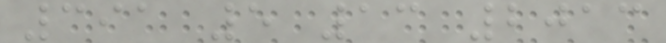391 5 13 2013
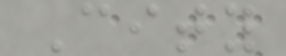City
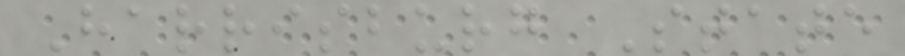Harrisburg State
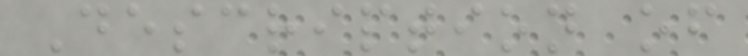Description of
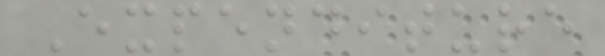Expenditure
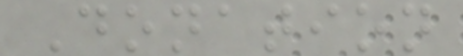Donation
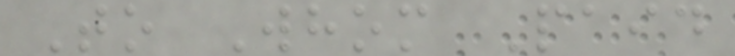To Whom Paid
